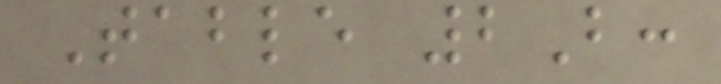Table 2B:
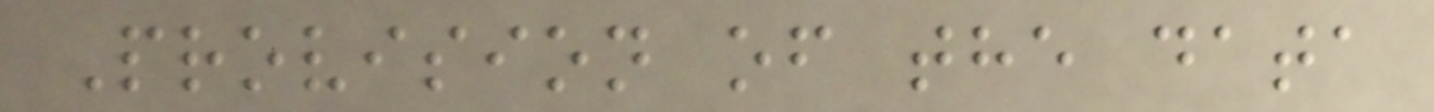Provision of the data
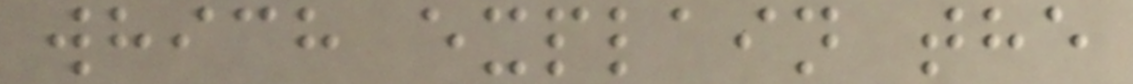which explain the
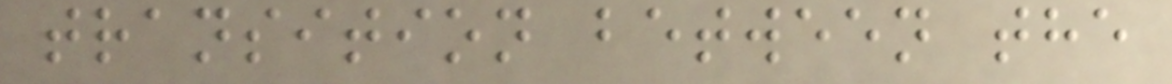transition between the
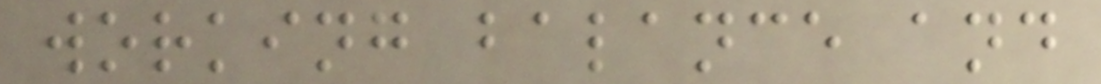working balance and
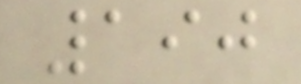190
